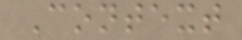Context
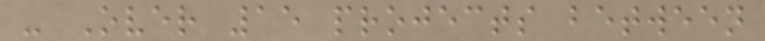- Over 15 projects between
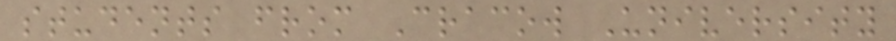students from Cracow University
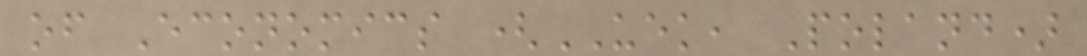of Economics (UEK, Poland)
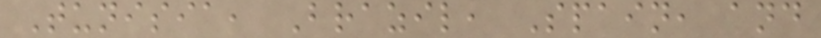Tunisia, Brazil, Spain, and
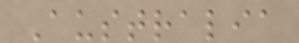Australia
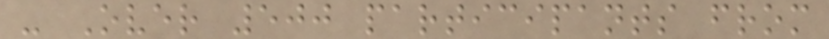- Over 500 participants from
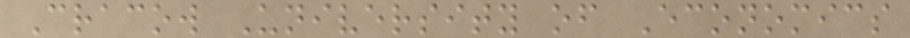Cracow University of Economics
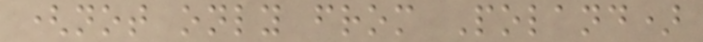(not only from Poland)
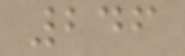246
